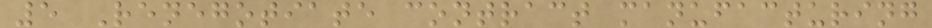5 Renegotiate contract manufacturing
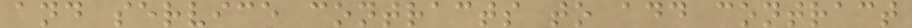and service contracts to add contract
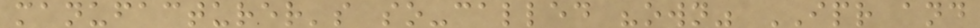manufacturer's so-called "own" IPR and
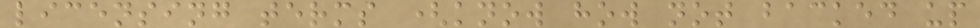licensing terms (know how not backed up
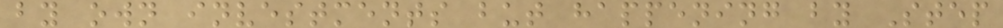by own investments but happening by Step
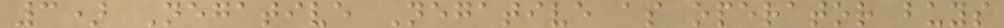3) Negative Negative as operator buys
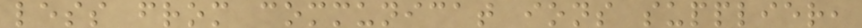less from communicat ions supplier,
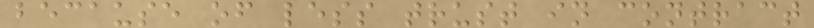because of less trust in contract
